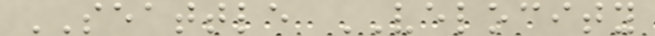SEATTLE VELOCITY
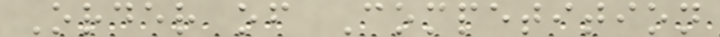Order of Competition
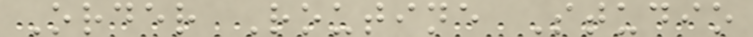Order Routine Studio
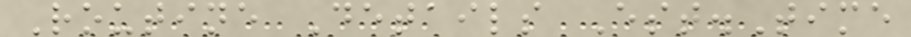Routine Details Est.Time
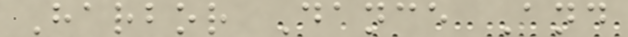Harbor Dance And
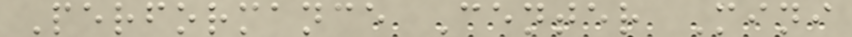Performance Center Mini
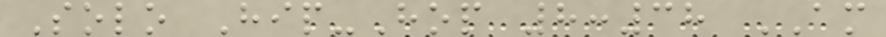Solo Hip-Hop 8:38 AM
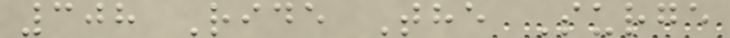308 Ride The Surge
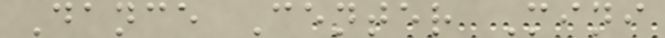Dance Center Mini
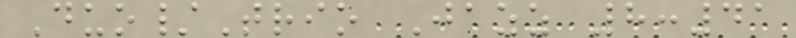Duo/Trio Jazz 8:41
